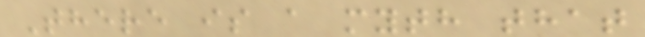There is a myth that
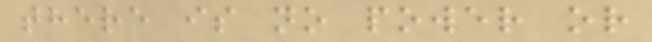there is no power or
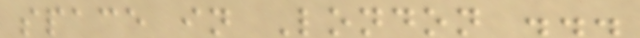space in London ...
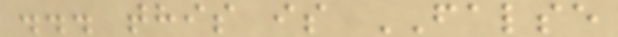... this is FALSE
